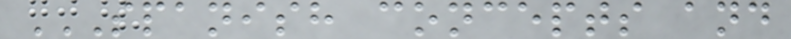SPANISH CONCEPTS AND
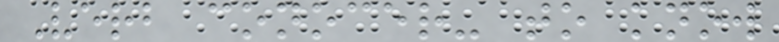Verb conocer- to know
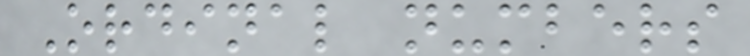Ordinal numbers
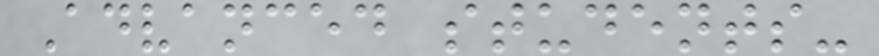Advanced students-
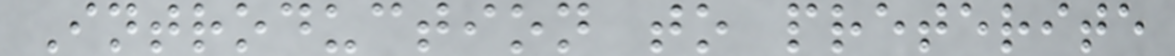Introduction to preterite
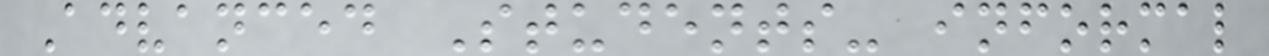Advanced Students- informal
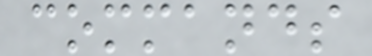commands
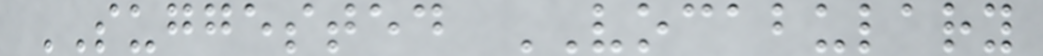SUGGESTED VOCABULARY
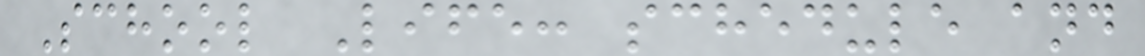School Life: schedule and
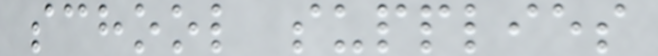school supplies
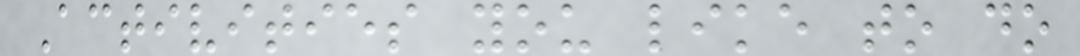Activities you like to do
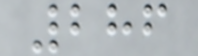286
